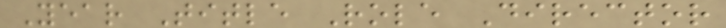Year Title Role Director
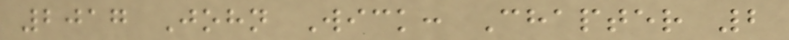2017 John Wick: Chapter 2
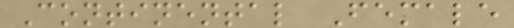Continental Female
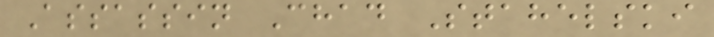Assassin Chad Stahelski
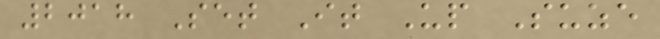2018 Set It Up Suze
